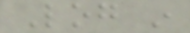Log in
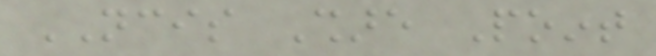NCIS Share Point
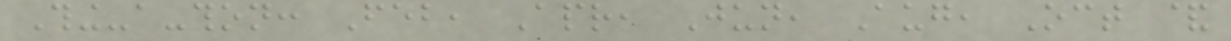Thing-a-thon: Feb, Apr, Jun, Aug, Oct &
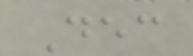Dec
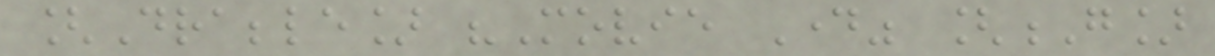[Drabble] "Movie Day" [G]
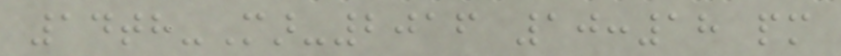14th-Mar-2016 10:18 pm
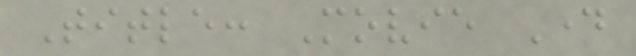Title: Movie Day
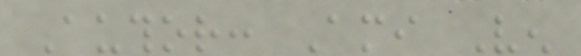Author: Ami Ven
